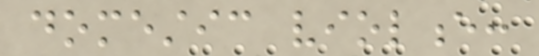domestic violence:
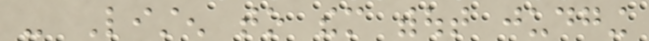- Listen to them without judging
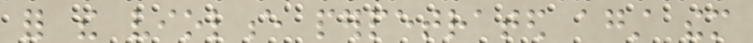for the violence perpetrated against them
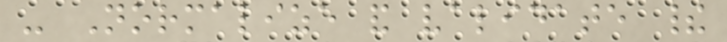- Normalize and validate their
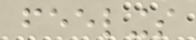feelings
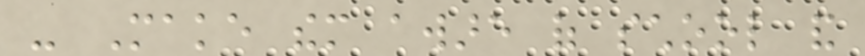- Make them aware of school and
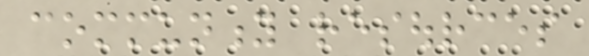community resources
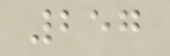257
